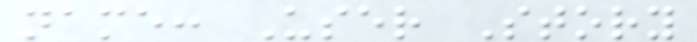name: User Story
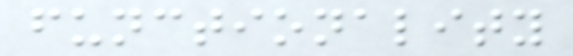functionality
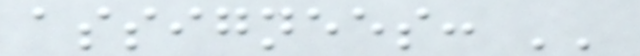assignees: ''
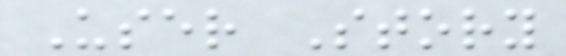User Story
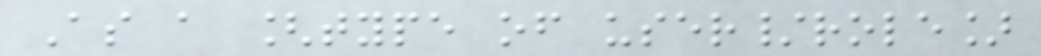As a [type of user/role]
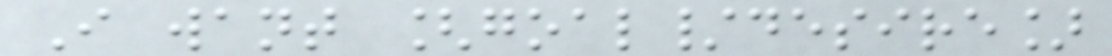I want [goal/desire]
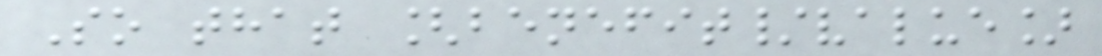So that [benefit/value]
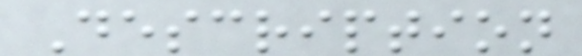Description
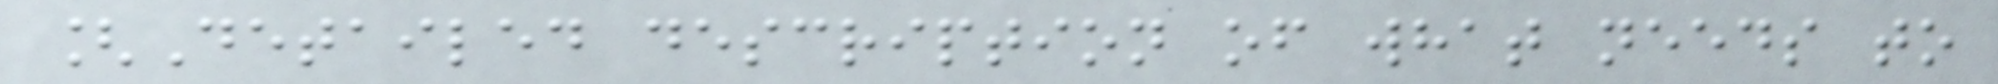[Detailed description of what needs to
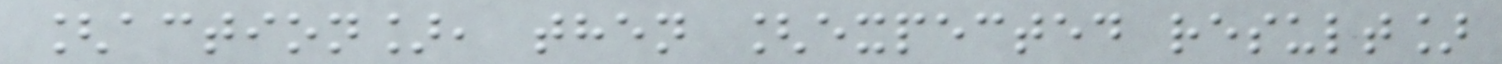[action], then [expected result]
